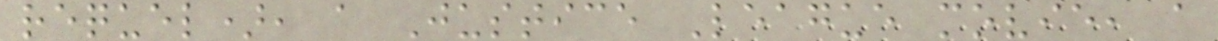requel), a Justice League movie, a
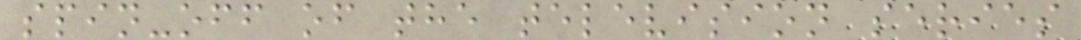spin-off of the television series
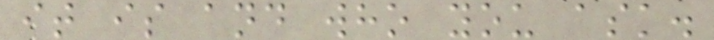it is and who you ask.
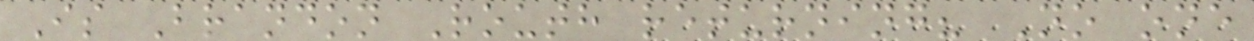Is Brandon Routh returning? No one
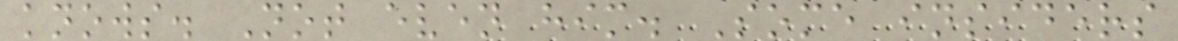knows. Not even him. Some insiders
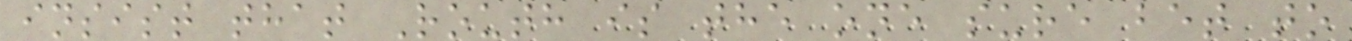insist that Routh is the one sure bet to
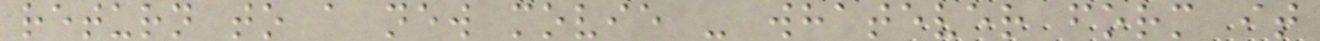return to a new movie - whatever form it
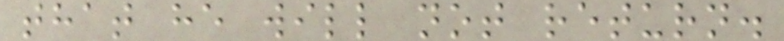that he will not return.
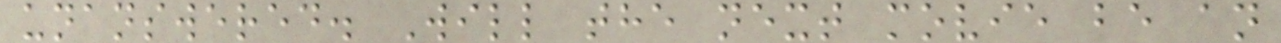unanswered. Will the next movie be an
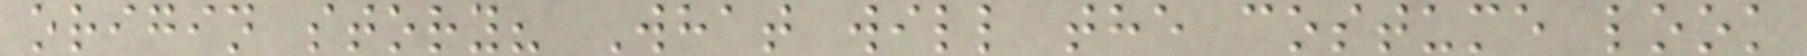origin story? What will the costume look
